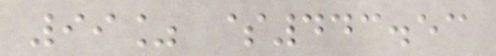99% $443.53
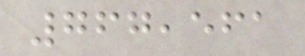767,561
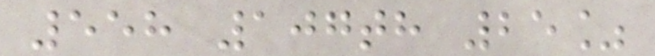558 107th 25%
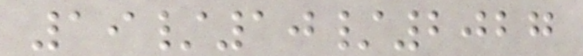19/10/2027
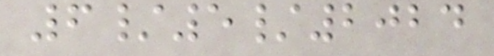6/5/2024
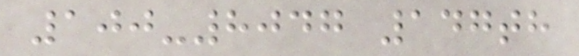100-8047 147th
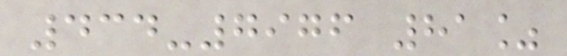434-7976 81%
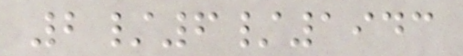2/6/1943
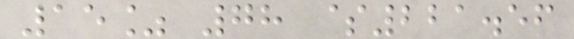15% 78 $221.56
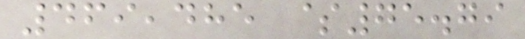469,485 $75.79
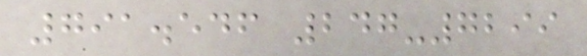791.546 247-7299
